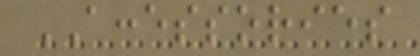ACCESSORIES
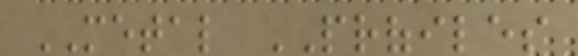METAL PROFILES
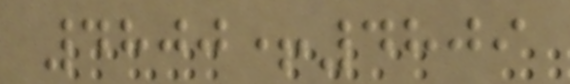4800+4809
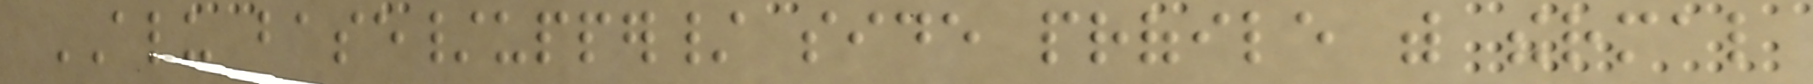ALU base/upper/ side profile with thermal
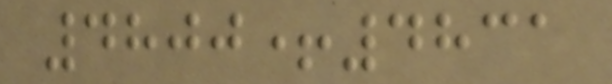4800+4831
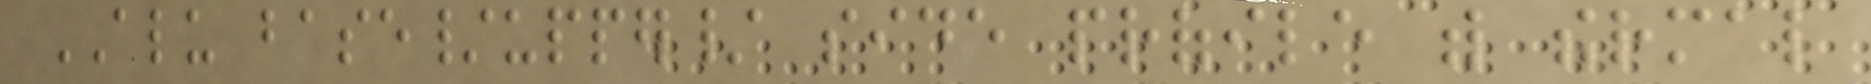ALU base/upper/ side profile with thermal
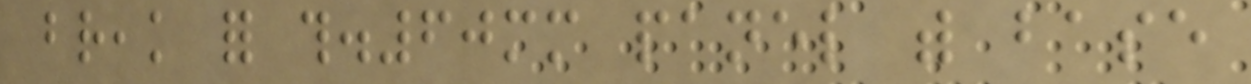break for th.60mm panel with base
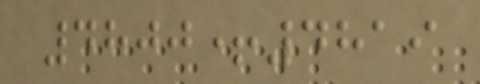4800+4819
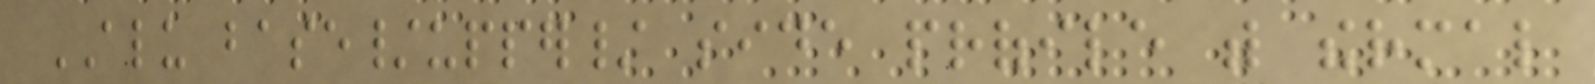ALU base/upper/ side profile with thermal
